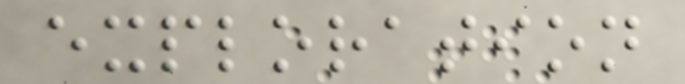exploration
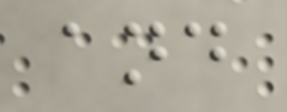and
